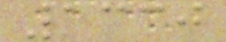1330
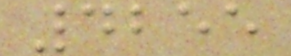4255
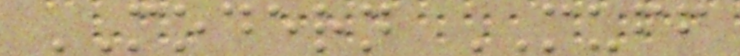MODERN MUFF
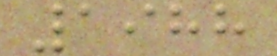1988
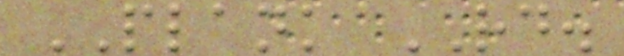PLANK RD.
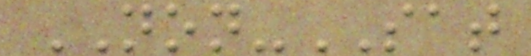NON-SAT
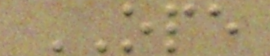OPE
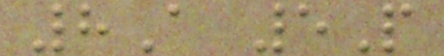8A 5P
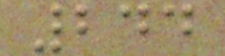244
